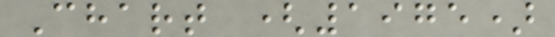Chart (1975)
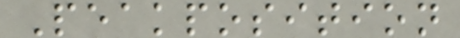Peakposition
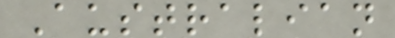Australian
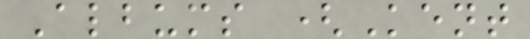Albums (Kent
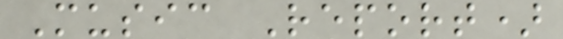Music Report)
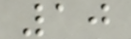10
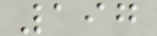197
